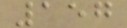157
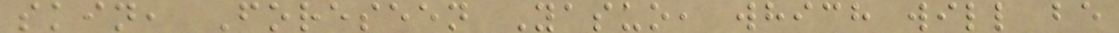skin, Foreseen Yasuo, which will be
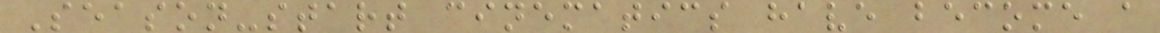Season-start cinematics have become a
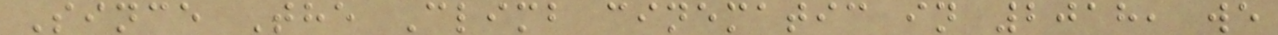Since The Climb cinematic in 2018, we
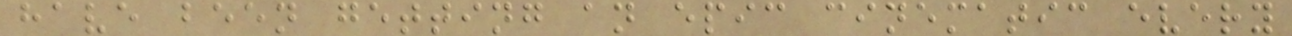have been getting an epic cinematic every
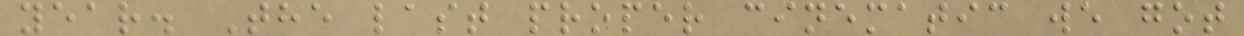year. The last proper cinematic we got
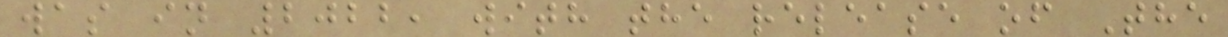was in 2022, with the release of The
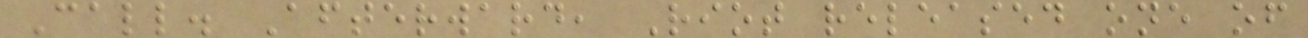Call. Afterward, Riot released one of
